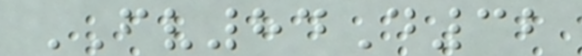FV84D32
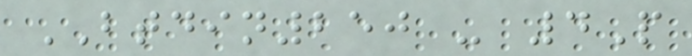BTDIN250 - 4P
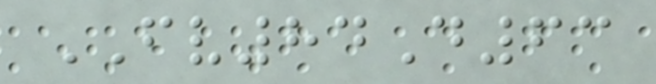FV84D63
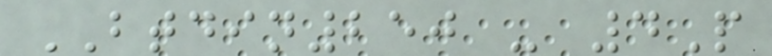BTDIN250 - 4P
